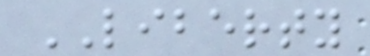LIBERTY
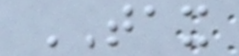TAX
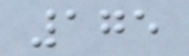175
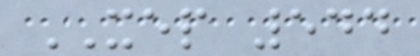XEP 544
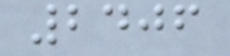2406
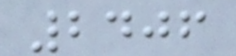2406
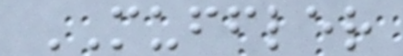MUFFLER
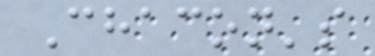Chacon's
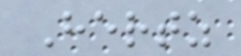Hertz
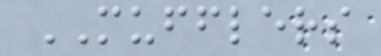MUFFLERS
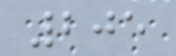205
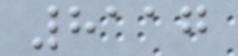8117
